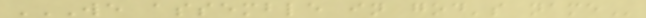WE ASSEMBLE IN GOD'S NAME
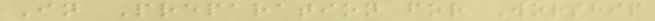In Preparation for Worship
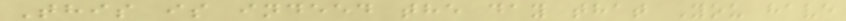This is indeed the day that You have
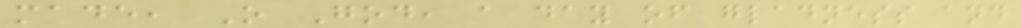made, O God, a day of gladness and
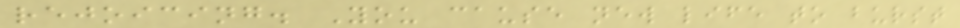rejoicing. You cause new life to burst
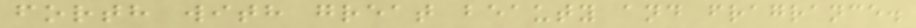forth with great beauty and fragrance.
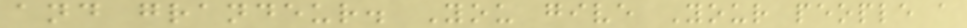and grandeur. You give Your people a
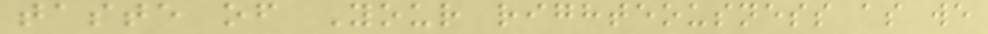taste of Your righteousness as we
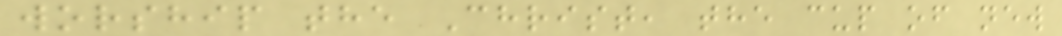worship the Christ, the cup of new
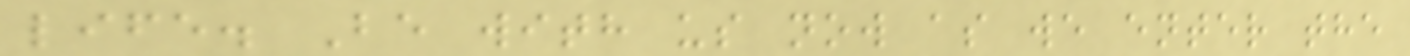life. Be with us now as we enter the
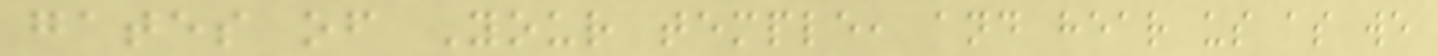gates of Your temple, and hear us as we
